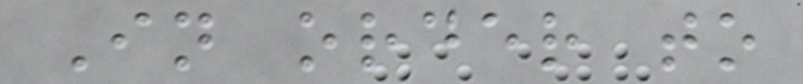In order to
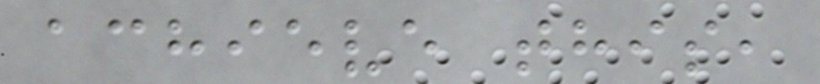achieve this,
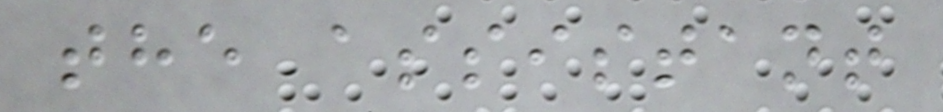the assistant
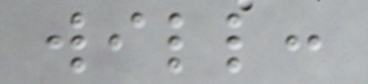will:
